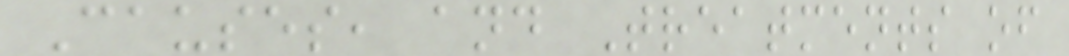Causes, and Treatments of
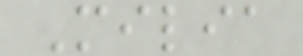Milia
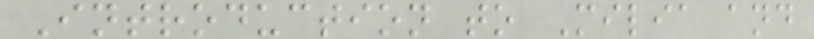Introduction to Milia and
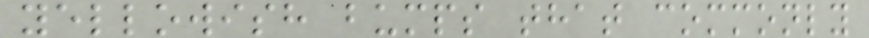yellowish bumps that commonly
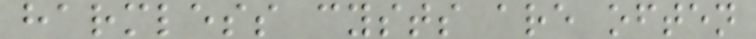harmless cysts are often
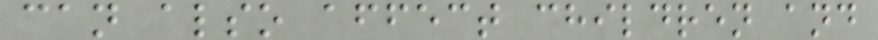can also affect children and
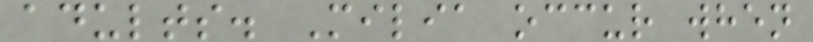adults. Milia occur when
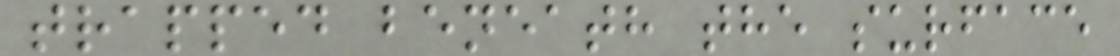trapped beneath the surface
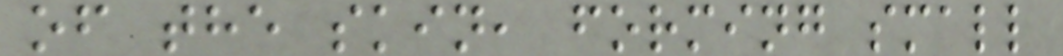of the skin, forming small
